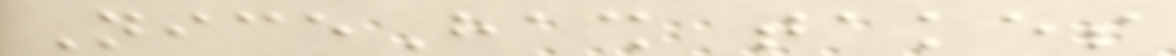NiceHash takes
